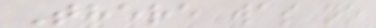There was no
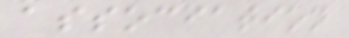association
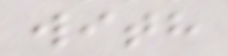with
